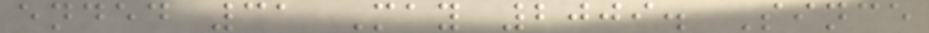ended 31 May 2009. Since
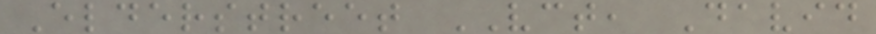Elderstreet VCT, David
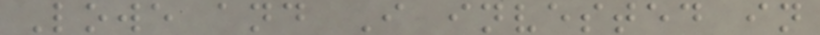Lowe and I invested in
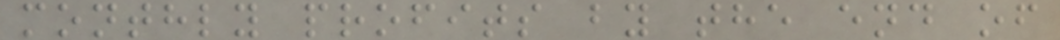monthly profits by the end of
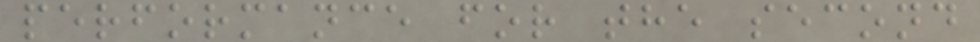performance for the second
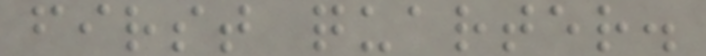first quarter.
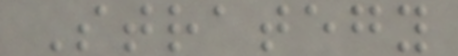Strategy
